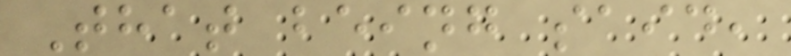That being said,
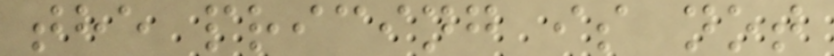the pricing is not
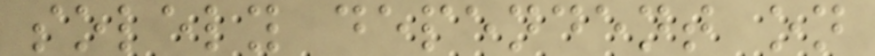solely dependent on
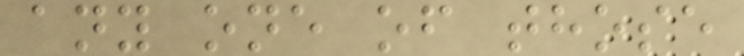any one of those
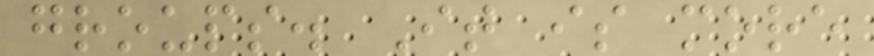groups. It is more
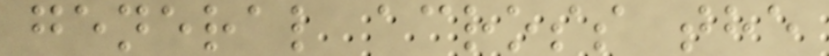general across the
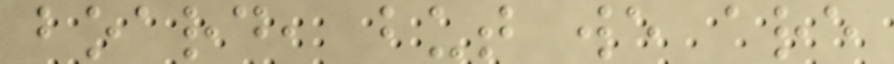board, but we are
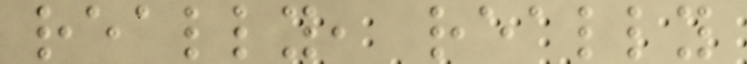really, really
